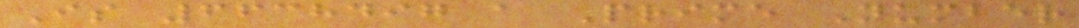Is 6638497 a Prime Number
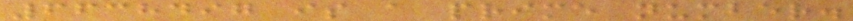6638497 is a prime number.
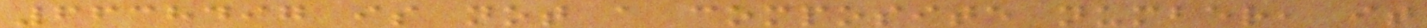6638497 is not a composite number, it
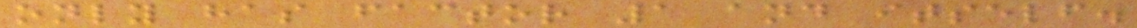only has factor 1 and itself.
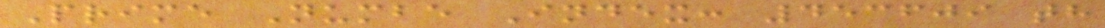Prime Numbe Index: 453609 th
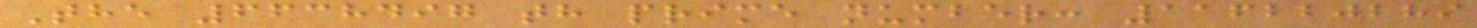The 6638497 th prime number: 116220289
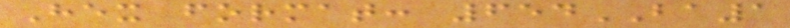Hex format: 654BA1
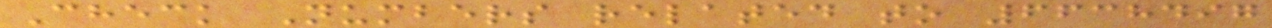Check Numbers related to 6638497
